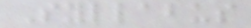Syllabus
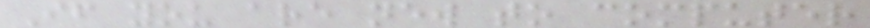If you are new to computer
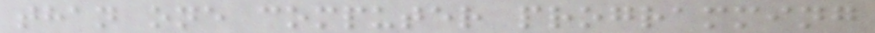than one computer programming
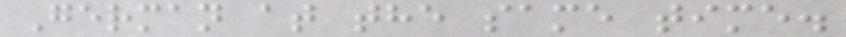German at the same time.
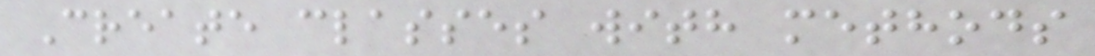Create classes with methods
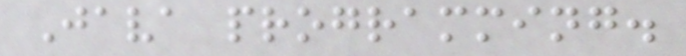Java programming.
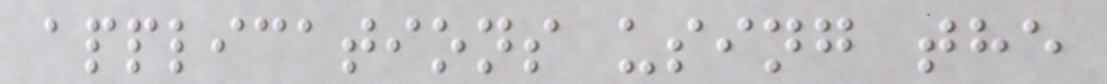applications using the
